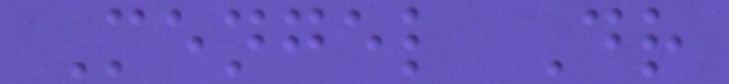Mengel Dr
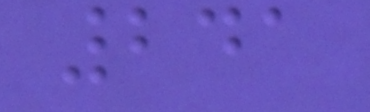241
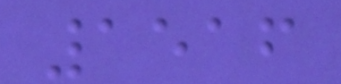1516
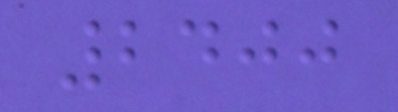2400
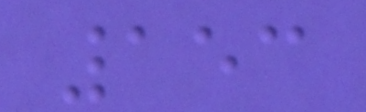153
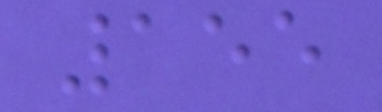155
